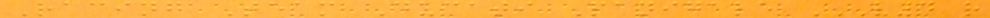Racing Team Ducati Panigale V4 R
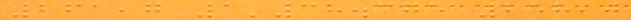261,7 1'38.375 258,0
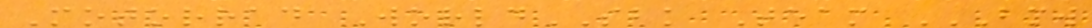Motorrad WorldSBK Team BMW
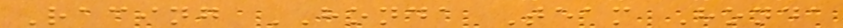Racing HONDA Team Honda
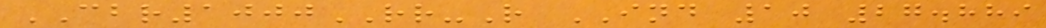CBR1000RR-R IND 10 27.889
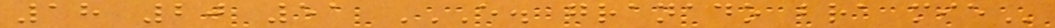18 20 51 E. GRANADO BRA MIE
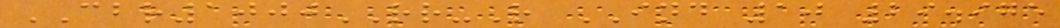CBR1000RR-R IND 10 29.975
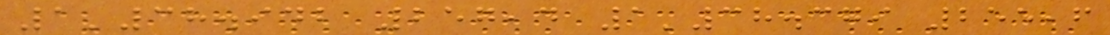1'38.942 257,4 1'38.379 255,6
